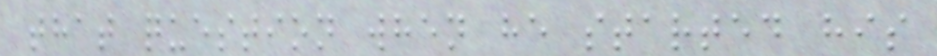that question when he started his
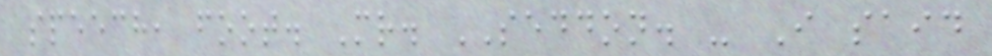speech, foot. Mr. SEDDON. - I said
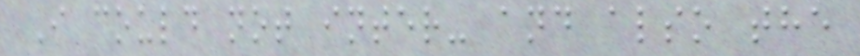I could not inter- and also the
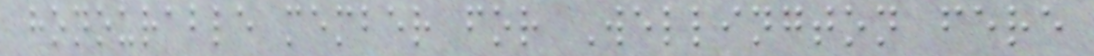honourable member for Wellington fere
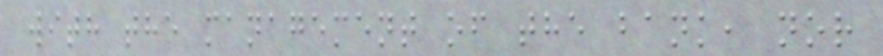with the management of the bank, nor
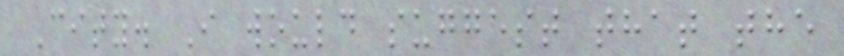City. I would suggest that the
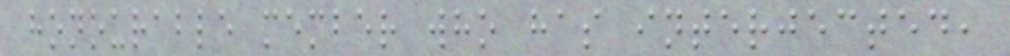honourable member who has interjected,
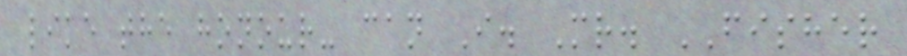like the honour- can I. Mr. FISHER
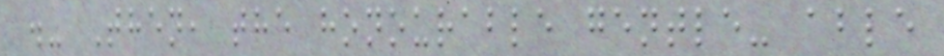.- Then, the honourable gentle- able
